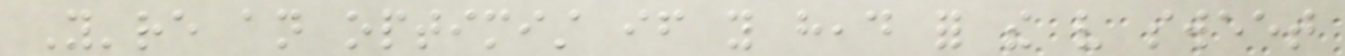You're an optimist if you head for the very sweet
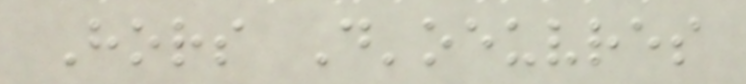Hors D'oeuvres
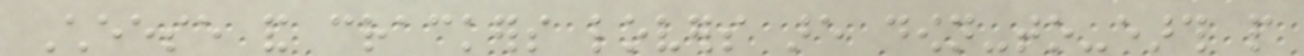Cheese and crackers lovers are down-to-earth people
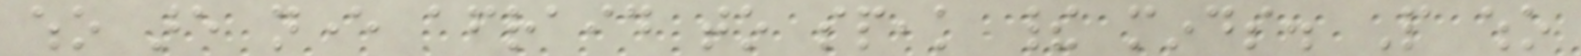who are never afraid to speak their minds. People who
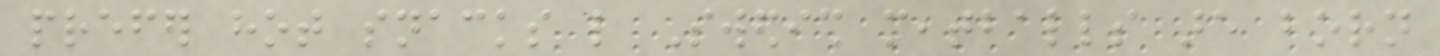prefer hot snacks like Swedish meatballs are born
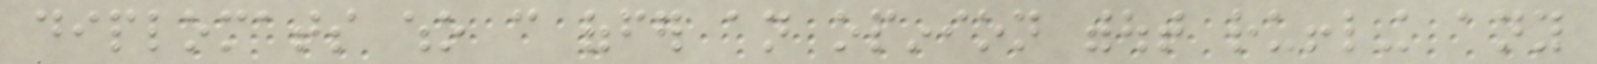diplomats who can offer an opinion without ruffling any
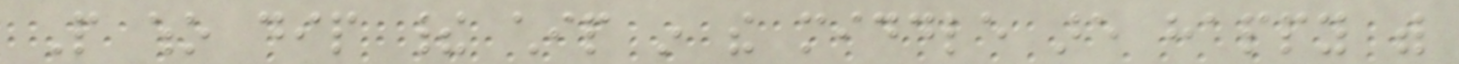People who dip their chip in the middle are happy with
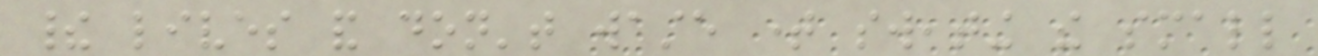their lives and don't waste time sweating the small
